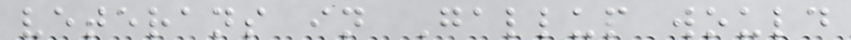veterans in Gallup would
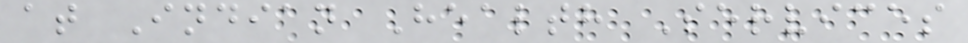at Indian Health Services
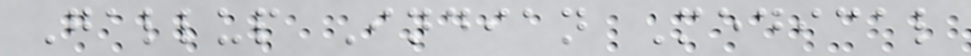Gallup Indian Medical
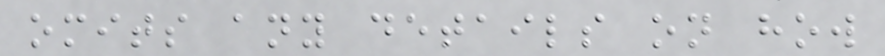omits any details on how
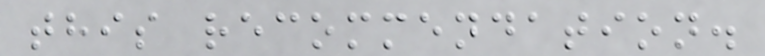this recommendation.
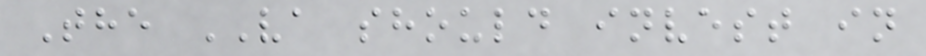The VA should invest in
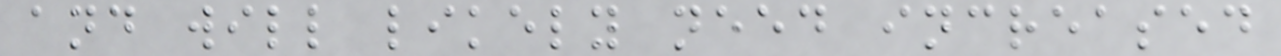and will likely need increased
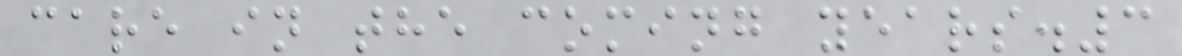care in the coming years.3
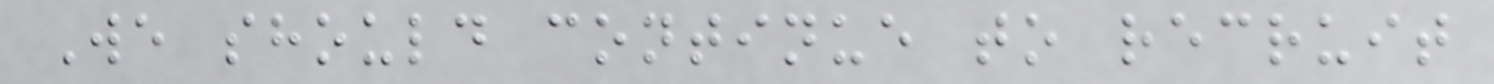We should continue to recruit
